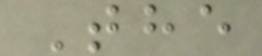The
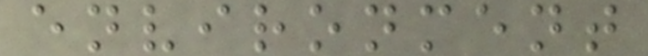environment
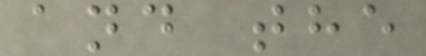and the
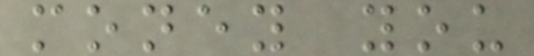money you
